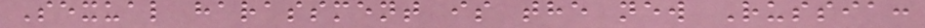Sexual harassment is the new Russia:
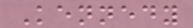Kennedy
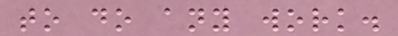to do any work.
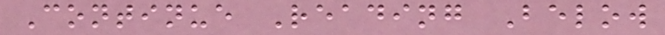Continue Reading Below
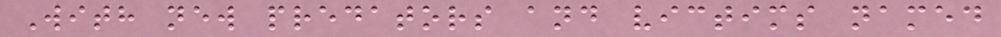With new predators and victims named
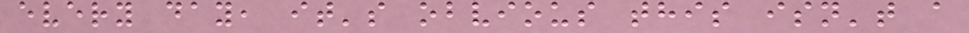every day, it's obvious this isn't a
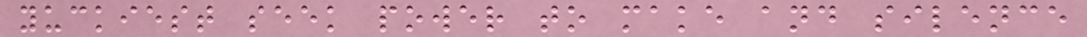yuckiest seek power to make and silence
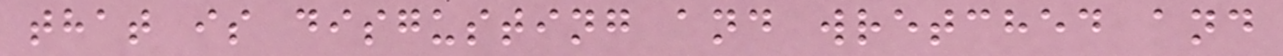that is disgusting and wretched and
